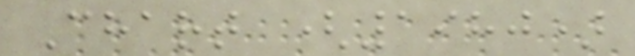Chart (1980)
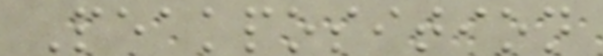Peakposition
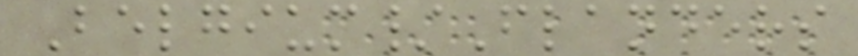Belgium/Flanders
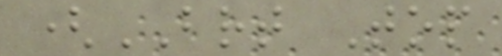(BRT Top
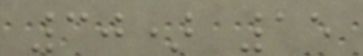30) 15
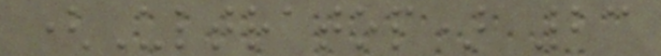(Ultratop) 23
